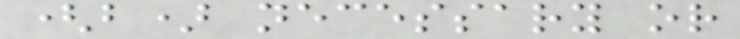(b) necessary or
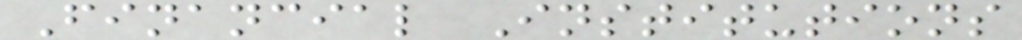Financial Institutions
